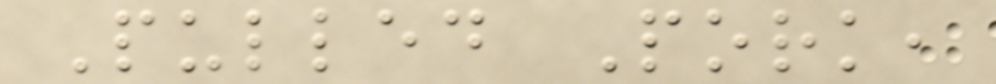Pulled Pork,
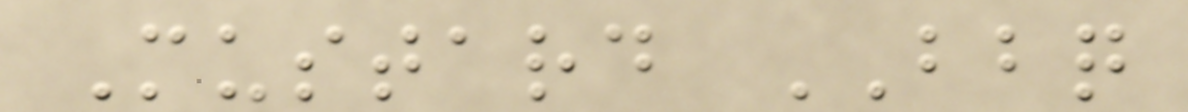Mustard BBQ
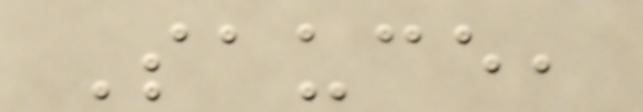Sauce,
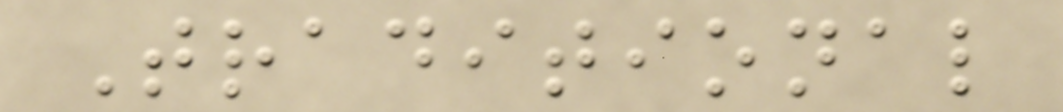Traditional
